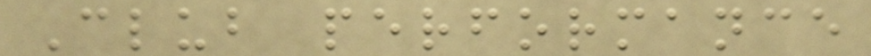Club performance
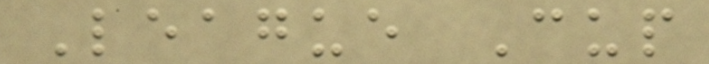League Cup
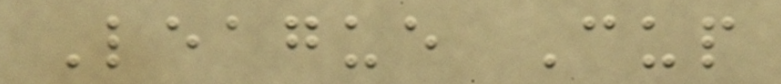League Cup
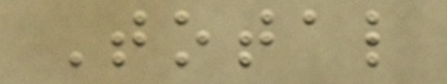Total
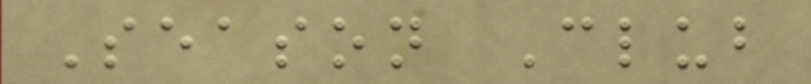Season Club
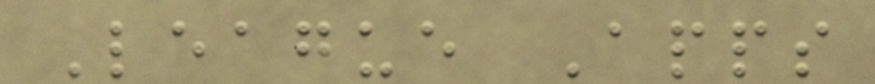League Apps
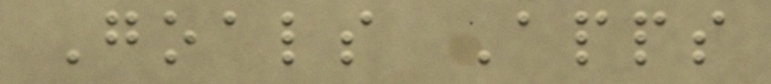Goals Apps
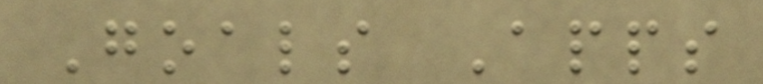Goals Apps
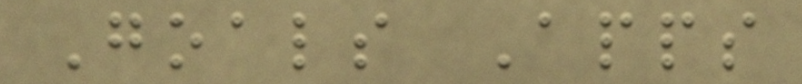Goals Apps
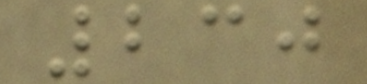230
